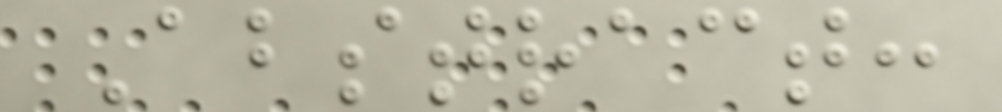Abstract:
